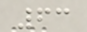63
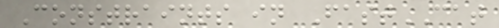Constraints in FastCAT
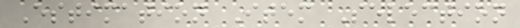Estimation Item Selection
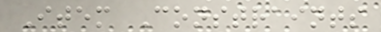Item Constraints
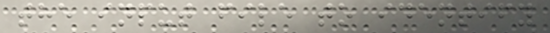the input file to identify
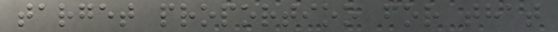target proportion for that
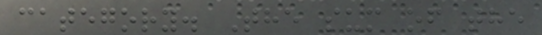category. The sum of the
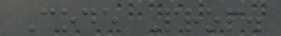Code Prop.
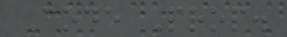Code Prop.
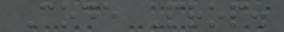Code Prop.
